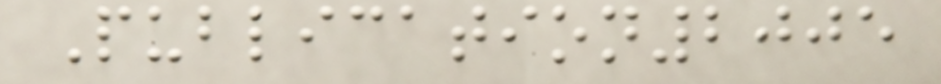Publication2005
